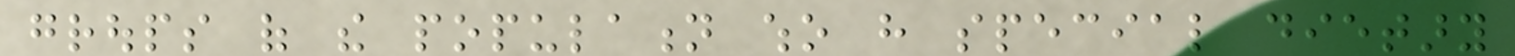groups of the population who have special dietary
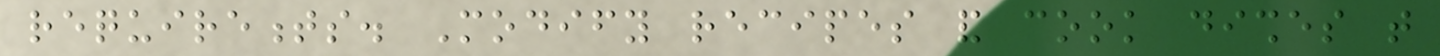requirements. Modify recipes and cook dishes that
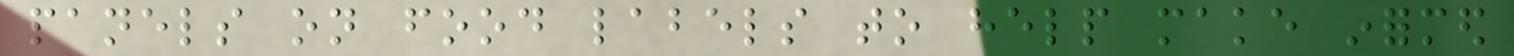panels on food labels to help make informed
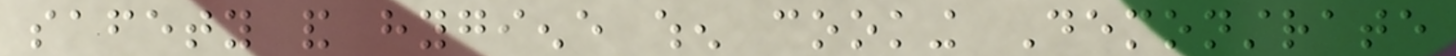safety and hygiene when cooking Demonstrate
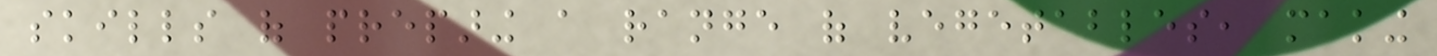skills of preparing a range of vegetables, making
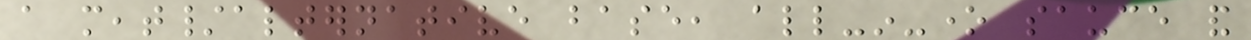a meat/alternative base, all-in-one sauce and
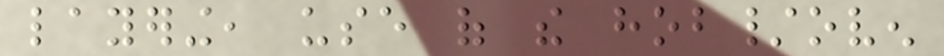layering, use of the hob/oven
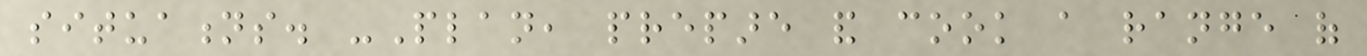situations. -Plan, prepare and cook a range of
